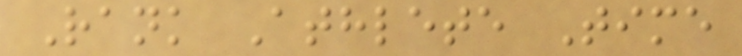Rank Athlete Time
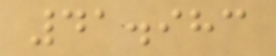41.983
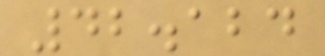42.124
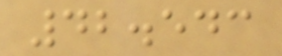42.543
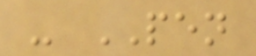- PEN
